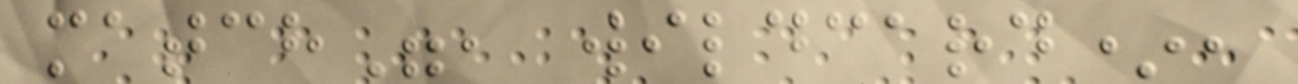match", wildcard*,
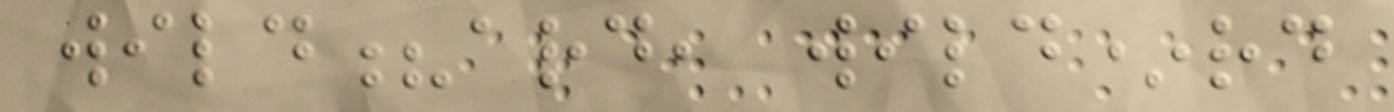wild?ard, wild*rd
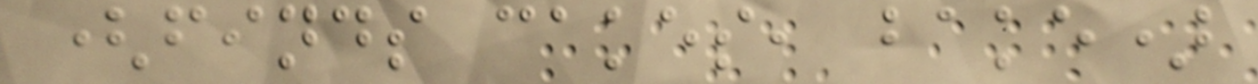(finds cakes, bake)
